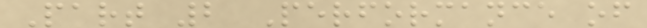Part 2 Performance of
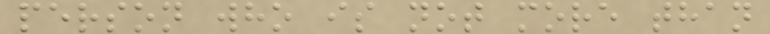person who is not more than
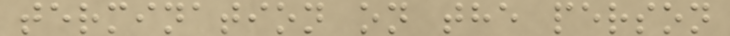termination on the person
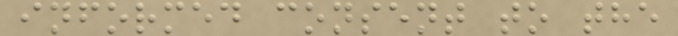informed consent to the
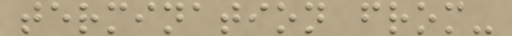termination from-
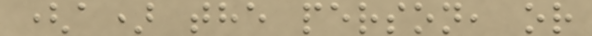(a) the person, or
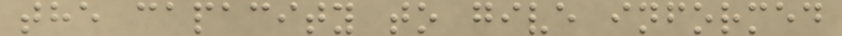the capacity to give informed
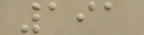191
